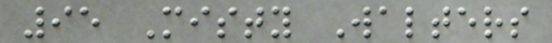95 Misty Walters
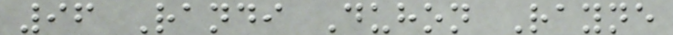96 Randi Duhon Rayne
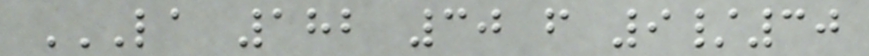LA 182 30 F 9/30
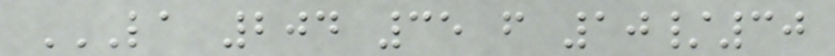LA 204 35 F 10/30
